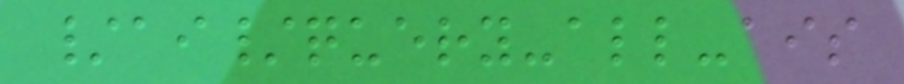/ai/query-all-ais
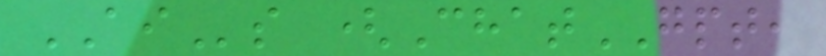AIs (ChatGPT,
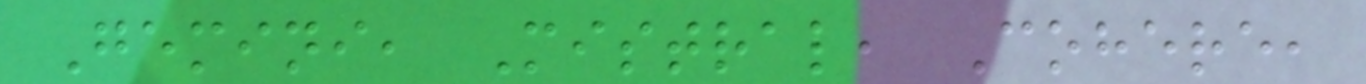Gemini, Mistral, Cohere,
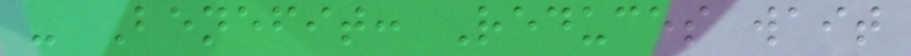- Benefit: Reduces wait
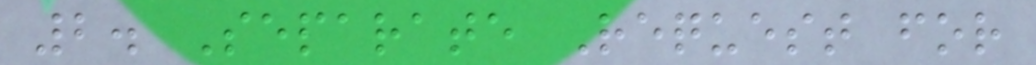2. Separate Request for
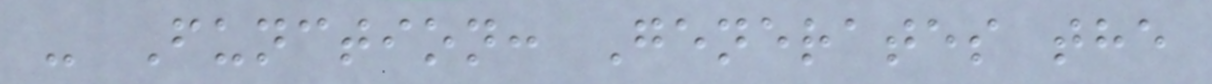- Function: Generates the
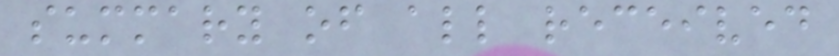summary of all received
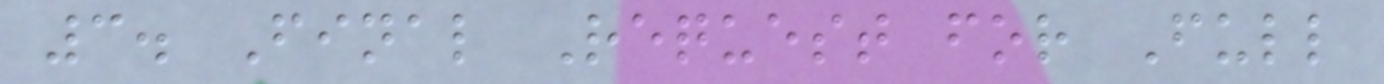3. Final Request for Full
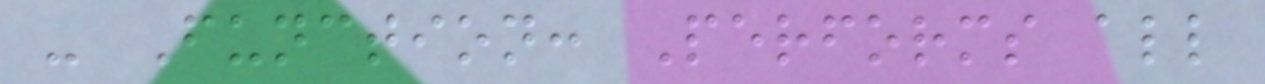- Function: Performs all
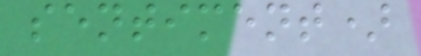sentiment)
